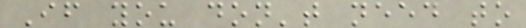If you don't need to
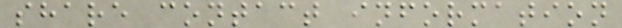share contact information
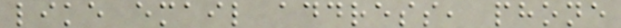like email address, phone
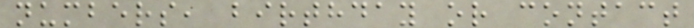numbers, birthday or contact
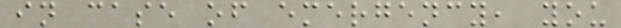in case of emergency, you
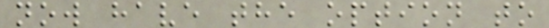now have the option to
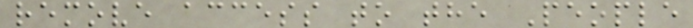remove access to the People
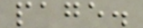page.
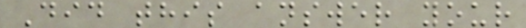Did this answer your
